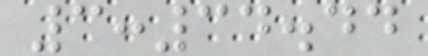3:34.44
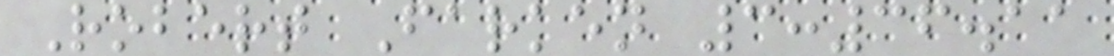Robert Farken 3:36.11
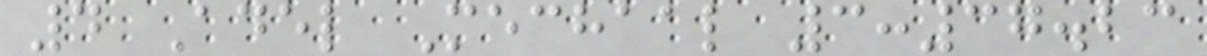4 Adel Mechaal 3:37.23
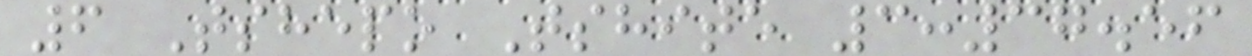6 Tshepo Tshite 3:37.56
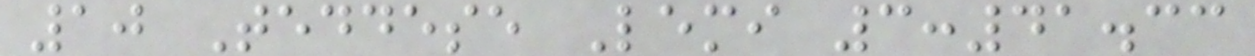10 Teddese Lemi 3:41.33
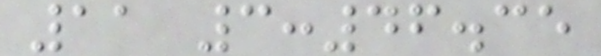11 3:46.35
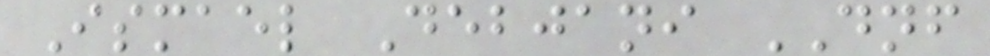Ismael Debjani DNF
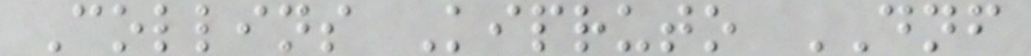Collins Kipruto DNF
